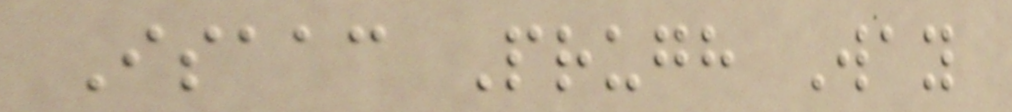Isaac Prugh Way
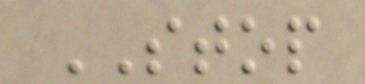STOP
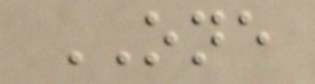ONE
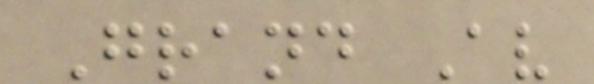Grand Av
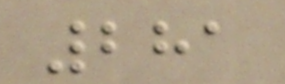281
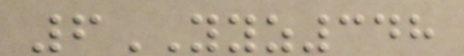6YYZ348
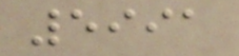5991
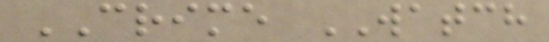CRIME WATCH
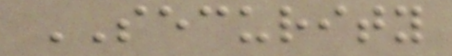SECURITY
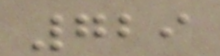729
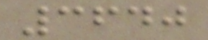3640
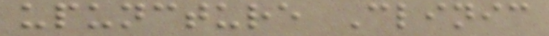upuncture Clinic
